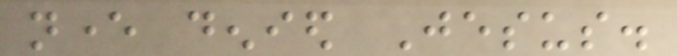never denied Jesus.
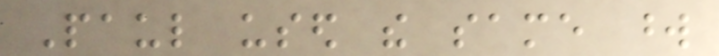Paul used the same word
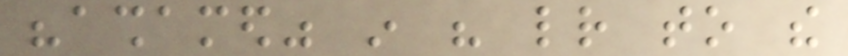"ashamed" in his letter to the
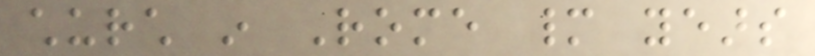church in Rome many years
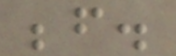before.
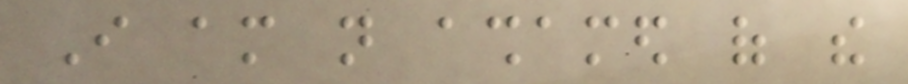I am not ashamed of the
